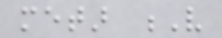metar V
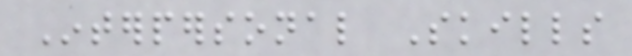Interpersonal Skills
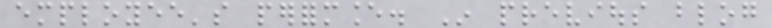employee's performance. In previous blog
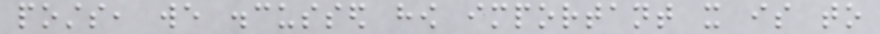posts, we discussed how important it is to
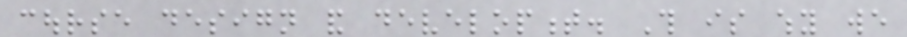course design and development. This is why we
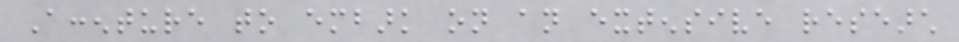Accenture to embark on an extensive research
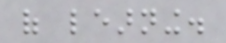of learning.
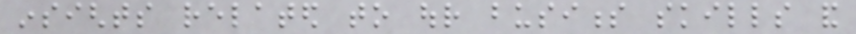insights related to our business skills and
